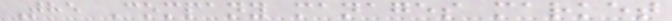The Company manages market
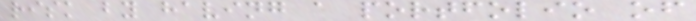risk by having a portfolio of
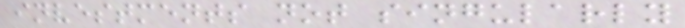investments not singularly
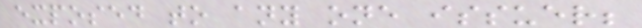exposed to any one issuer;
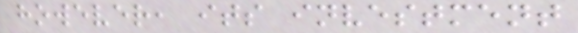however, its investment
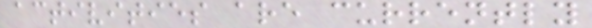activities are currently
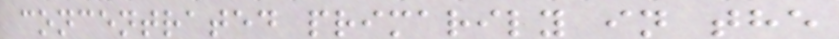concentrated primarily in the
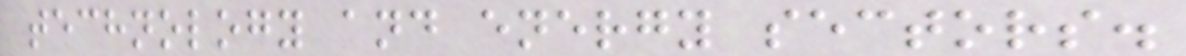technology and energy sectors.
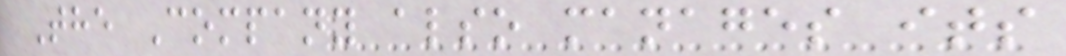The Company also manages its
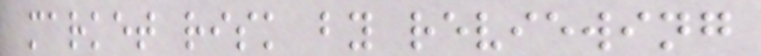market risk by reviewing
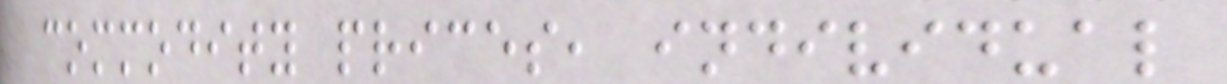commodity prices, individual
